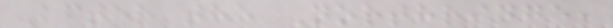After the Northridge,
